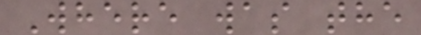Where was the
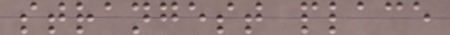strangest place
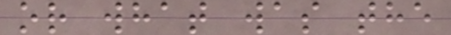or what was the
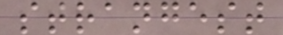strangest
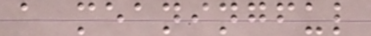a meaningful
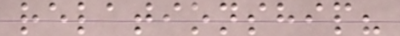relationship?
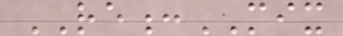RE:MIX
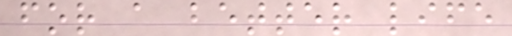for a better life
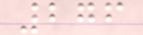276
